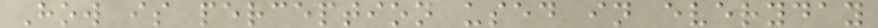How is perception used in everyday
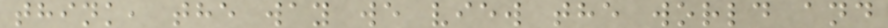think, the way we view the world and
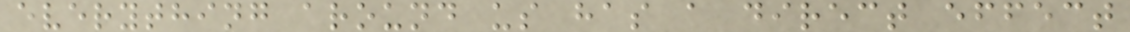everything around us has a direct effect
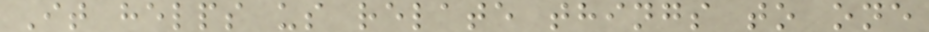It helps us relate things to one
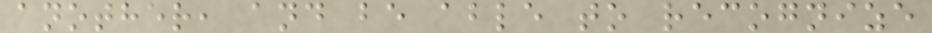another, and be able to recognize
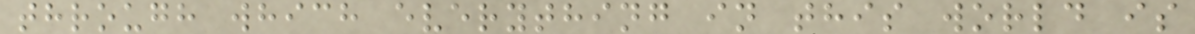through which everything in this world is
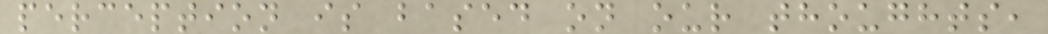perception is based on our thoughts,
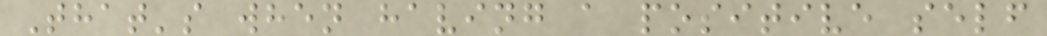That's when having a positive self
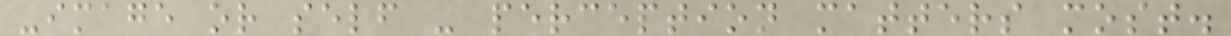-image or self - perception matters most.
